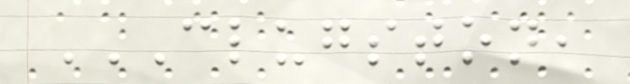CLUGSTON,
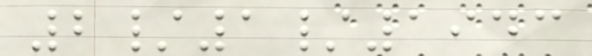2/1/1943
